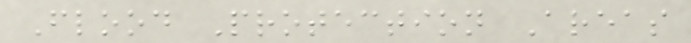Flood Protection Areas
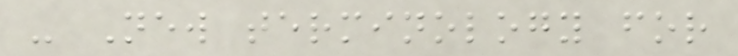- New terminology for
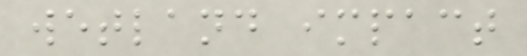wetland impact
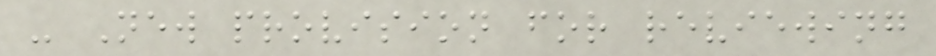- New provision for reviewing
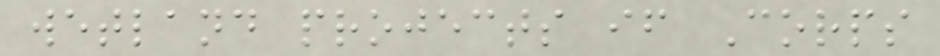wetland projects if Corps
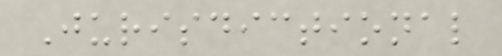Jurisdictional
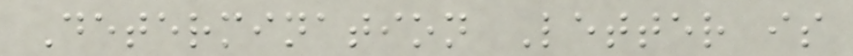Determination Letter is
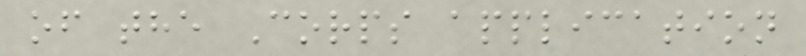of the Corps application
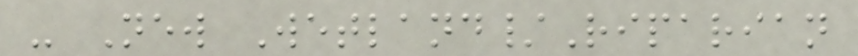- New Wetland/Riparian
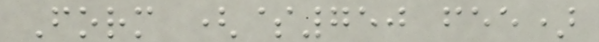Form ($750 fee)
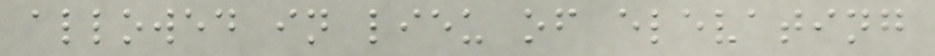allowed in lieu of elevating
